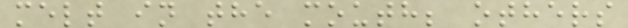melt in the mouth; others
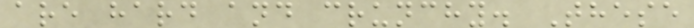are hard and crunchy. These
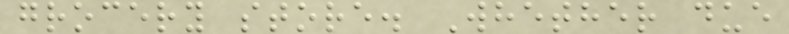grocery store. Whether due
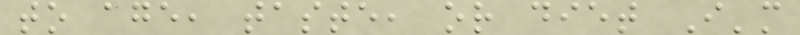to age, taste, or diet I'm
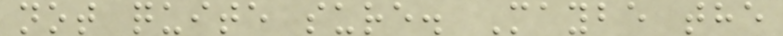not quite sure. Maybe the
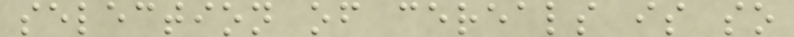selection of cereals is so
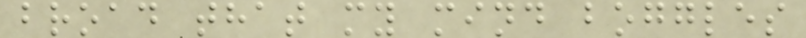broad that my mind boggles
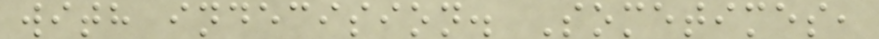with indecision. Sometimes,
